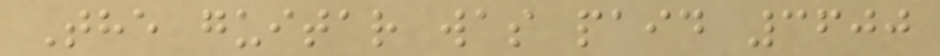The guitar was paid 3600
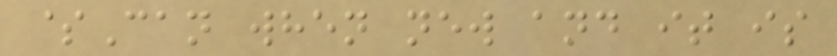$Can when new and it is
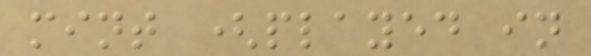mint (played in
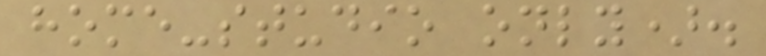home-studio only).
